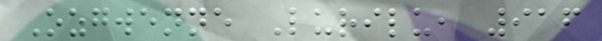Ozgwenne Lurilu, 916
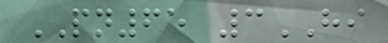PN65 3HI
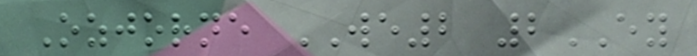Ozjorne WE2 2EY
